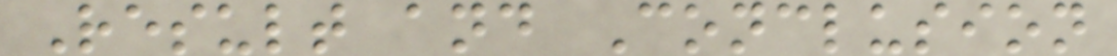Result and Conclusion
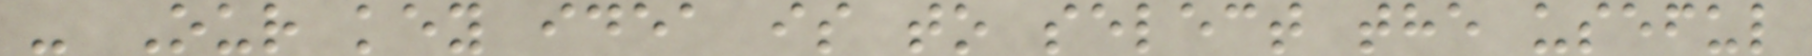- Our key idea is to select the useful
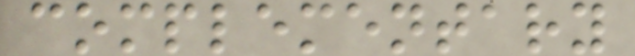complementary
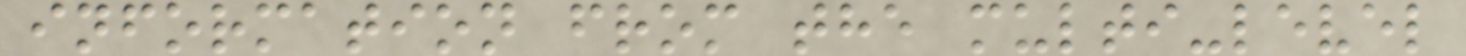information from the multi-level
